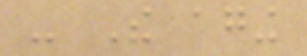- The aging
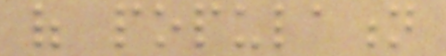of population
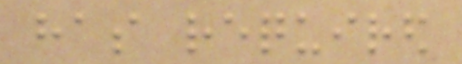has required
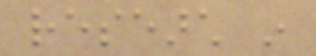research in
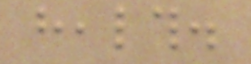health.
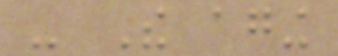- The aging
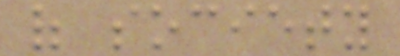of society
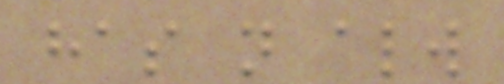has not always
